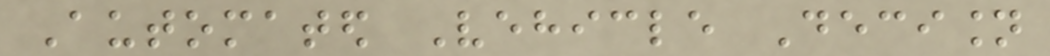Automated Vehicle Decision
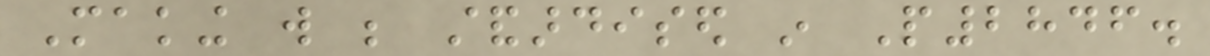Making will be standardised in P2846.
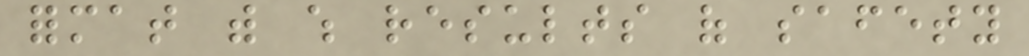format with which results of safety
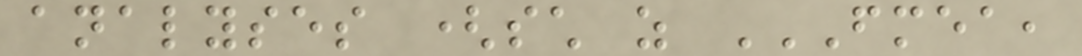analyses (such as FMEA,
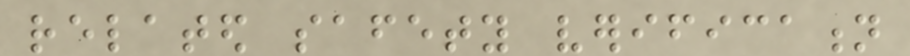related safety verification
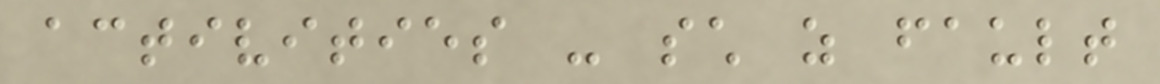activities - such as fault
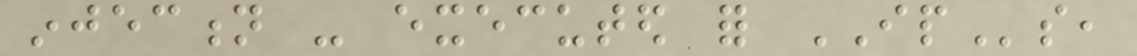injection - executed for IPs,
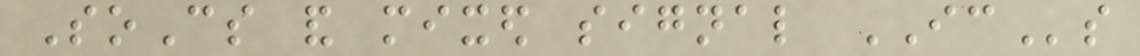SoCs and mixed signal ICs
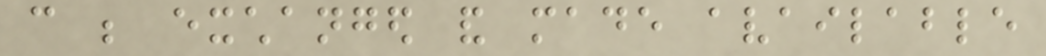can be exchanged and made available
